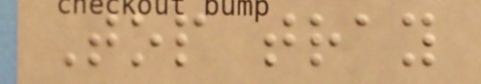Top tray
